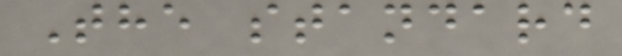The standard
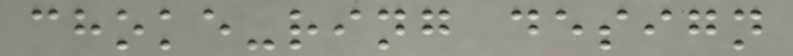choke-ring design
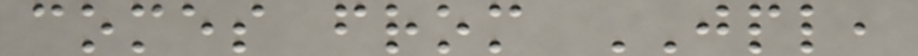comes from JPL,
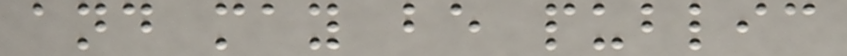and may be public
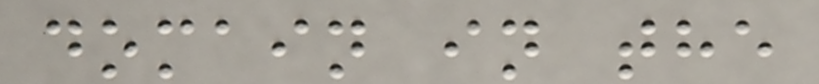domain in the
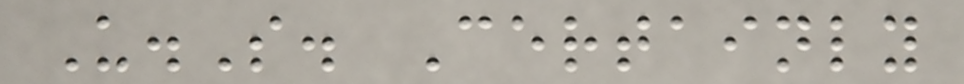U.S. Certainly
